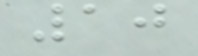10
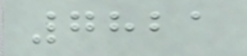7821
